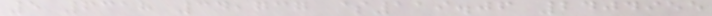5 6318 34,737 $119.06 2404955
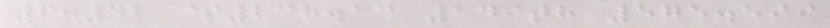6:42 $238.13 149th 575.599
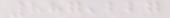887,227
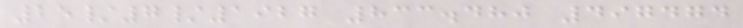25/7/1927 833.480 497474
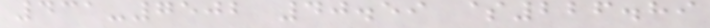431-7502 40.59 $226.89
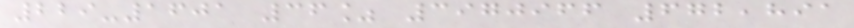229-1601 36% 3970966 672,891
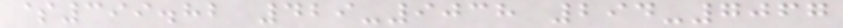$399.82 429-9038 294-7067
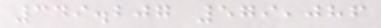349.207 579,086
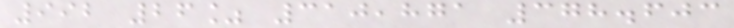992 26% 310,871 378.603
